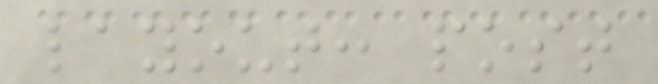layout: post
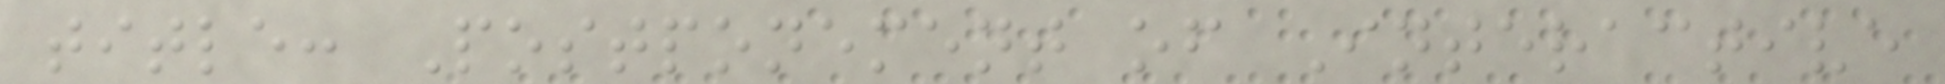title: Postponement of Interactive
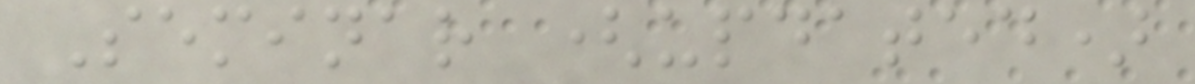Seminar (updated)
